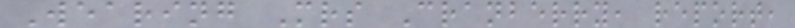Wearing Mrs Cranberry, report,
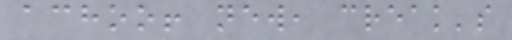achoo! new, creak's
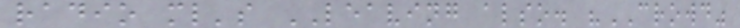radio ml's LEAVING also. "CROWD"
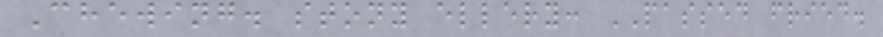Chewing. stony ellery: PASSED fried.
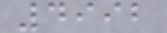4992
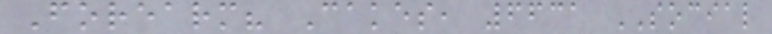Forearm? Cakes, 6631 SOCIAL
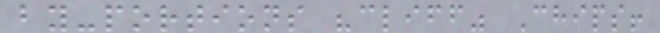by-portions "cliff" Chips!
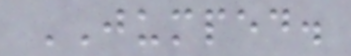JUMPED.
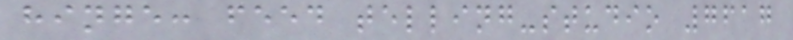hinge: feed telling-studio 7617
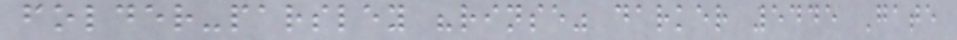folder-parsley "rinse" darker 5445 Gate
